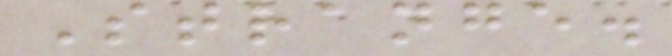Strange.
